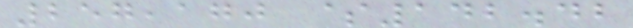257,170 $142.42
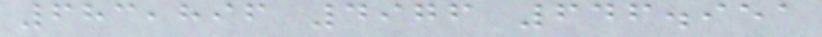683,896 4976 646.951
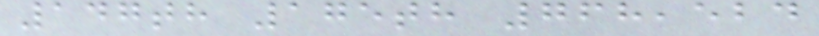147th 175th 768,524
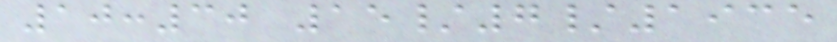10:30 15/7/1935
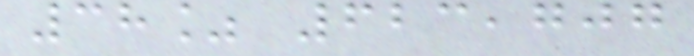38% 623,707
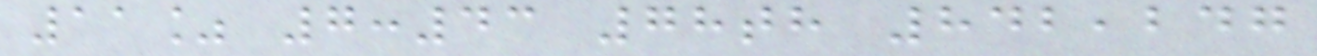11% 7:43 78th 842,247
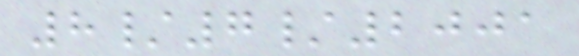8/7/2001
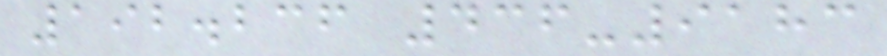192.236 436-9183
